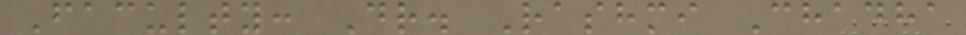Faculty: Dr. Rashmi Chadha
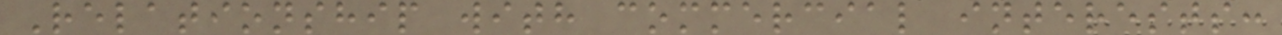Relationship with commercial interests:
